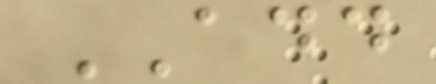ADD
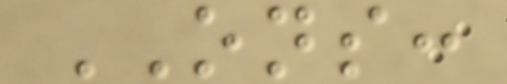ONS:
